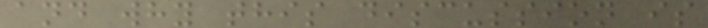and why this discussion is
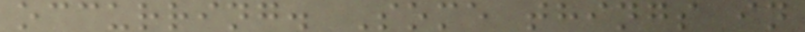occurring. Some things in
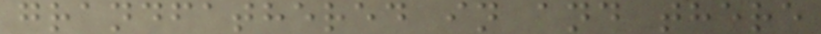grandfathered in and there
